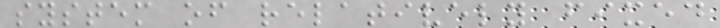system of relatively fixed
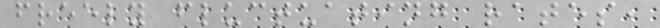freely fluctuating rates,
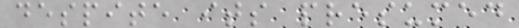despite its presumed
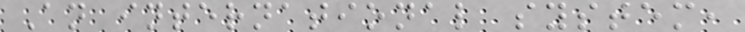An international system,
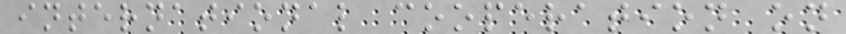international cooperation on
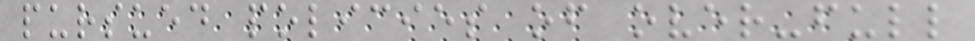pursued policies of over-full
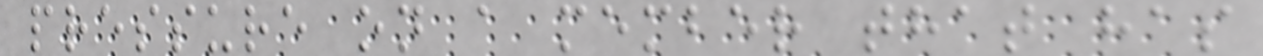pressure on a member that has
